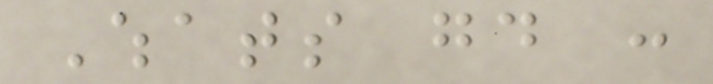Whats good :
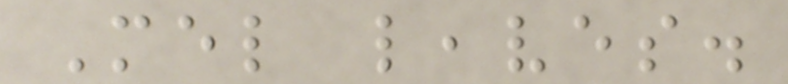Mel leaves.
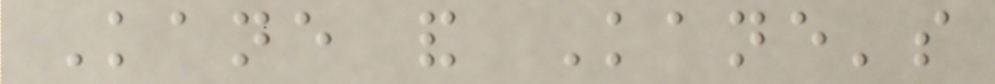Kane and Kane's
